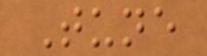Tune
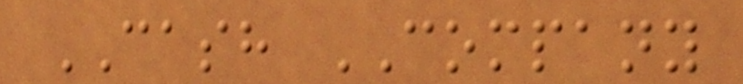CASH COMPANY
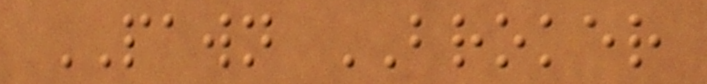PAWN BROKER
